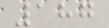187
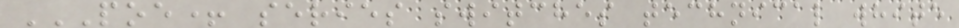POE+ SERIES SWITCHES TECHNICAL WHITE
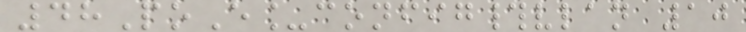48PoE_config#vlan 10
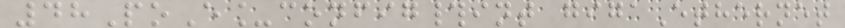48PoE_config#int gigaEthernet
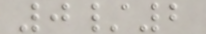0/2
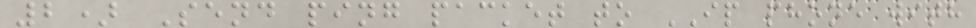2) Send ping packet to IP phone with
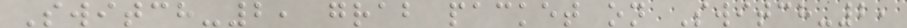Switch-2, grab packet on Switch-2,
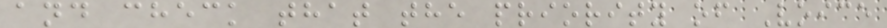and check that the priority of Voice
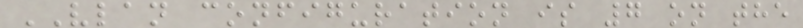VLAN configuration is 7 on the
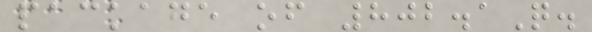package of 802.1Q.
